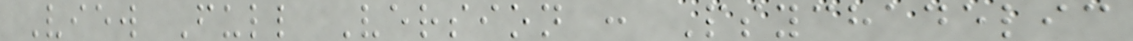View Full Version : Psychadelic
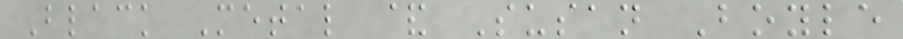Black Metal & Susan Boyle
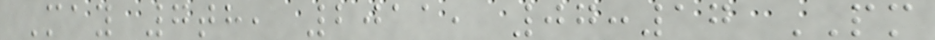May 7th, 2011, 07:17 PM
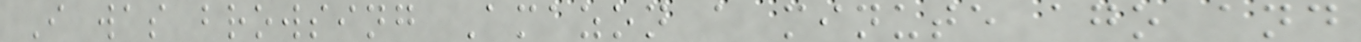I was browsing Amazon a minute ago and
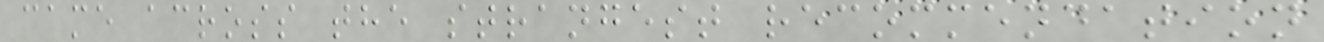came across the strangest recommendation
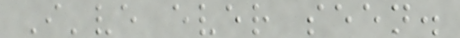I've ever seen.
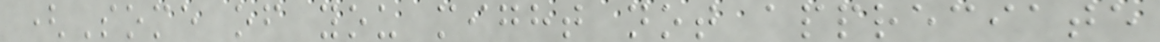(Some of you might not appreciate
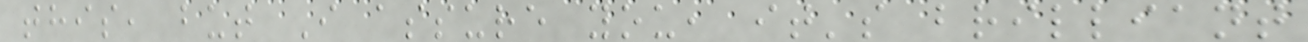this, but I assure you, it's brilliant
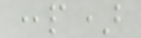:p)
